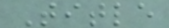Title
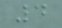4
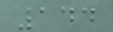144
